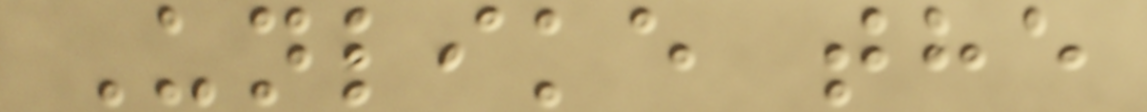Unlike the
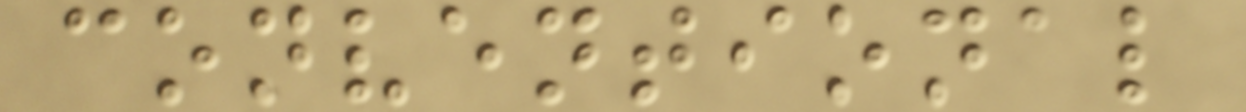conventional
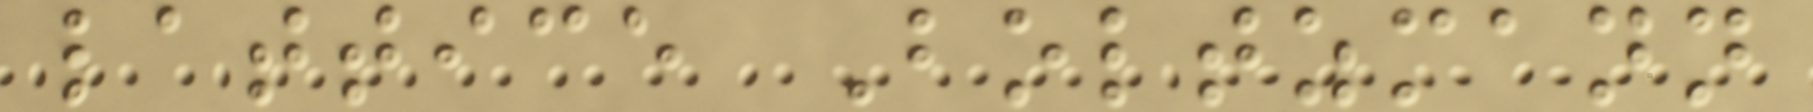lattice Boltzmann
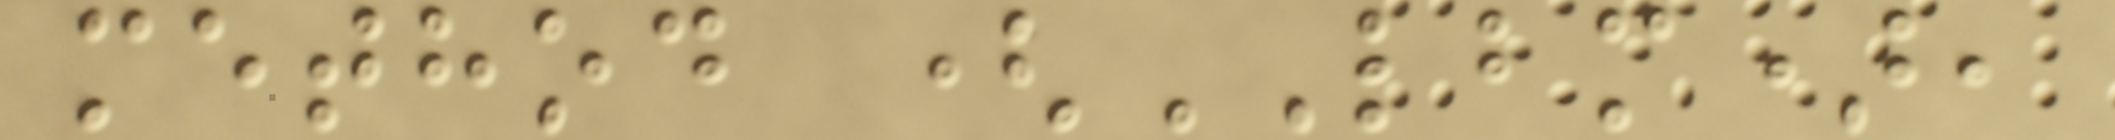method (LBM),
